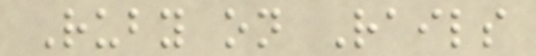Ruby on Rails
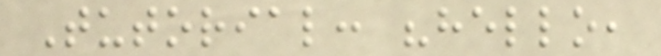Tutorial: "hello,
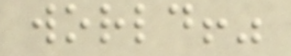world!"
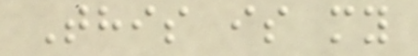This is my
